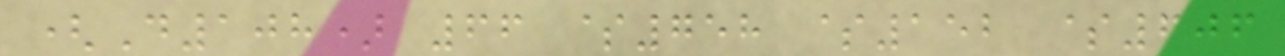(D108) 66 $758 $152 $606
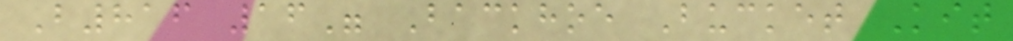B816 16" Backhoe Bucket Kit
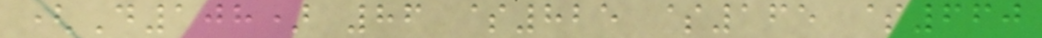(D108) 86 $825 $165 $660
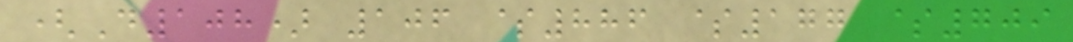(D108) 106 $886 $177 $709
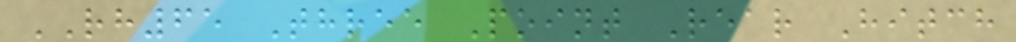RH65 Three Point Rear Hitch
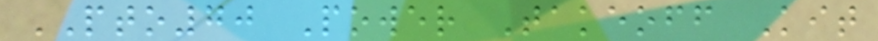PTO70 Power Takeoff Kit
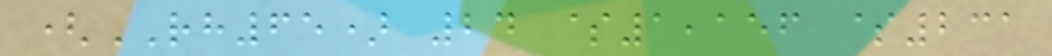(RH65) 24 $1,156 $231
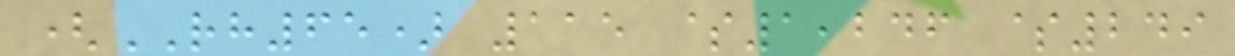(RH65) 115 $1,246 $249
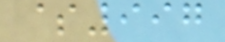$997
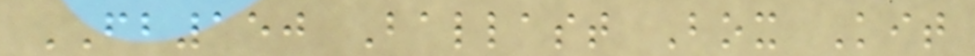FB150 Ballast Box Kit
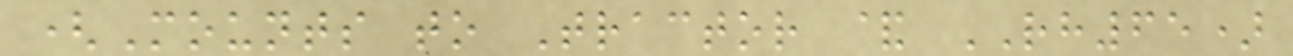(Mounts to Tractor & RH65)
